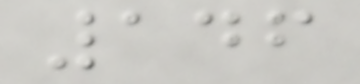146
